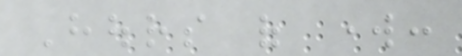Hours of work:
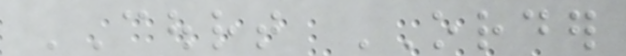COURT ORDER
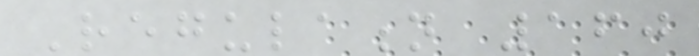Regulation 160
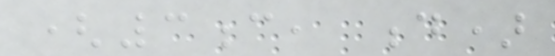(3c, d)
